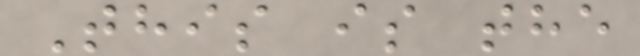This is the
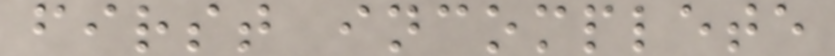first incomplete
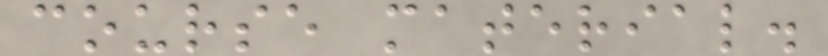course material.
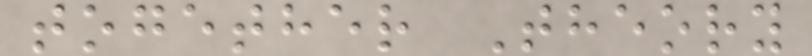together Theory
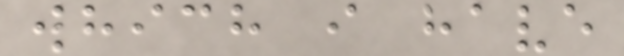which i have
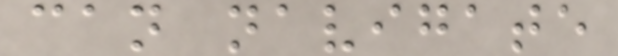can navigate
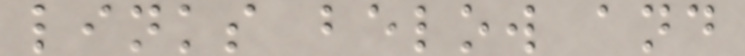links below and
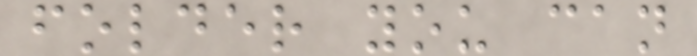folder you can
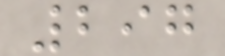297
